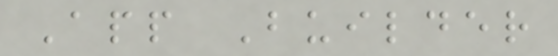App Builder
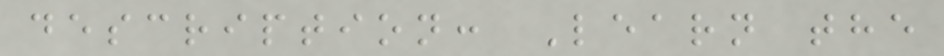description: Learn the
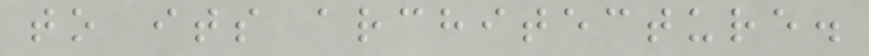to its architecture.
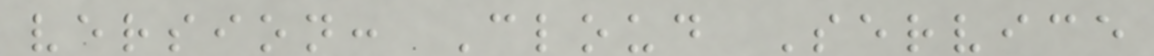version: Cloud Service
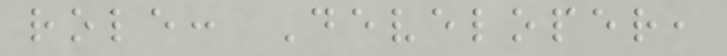role: Developer,
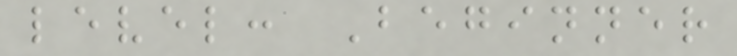level: Beginner
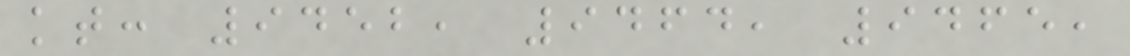kt: 9452, 9464, 9465,
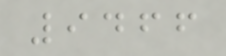9466
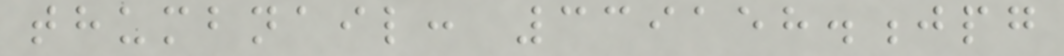thumbnail: 339158.jpg
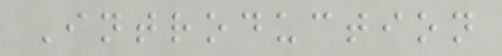Introduction
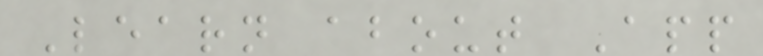Learn about App
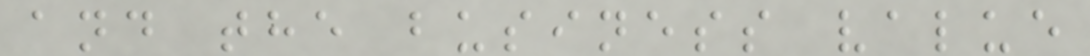and the business value
